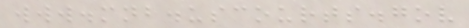www.mnb.uscourts.gov
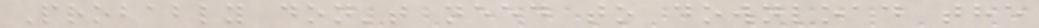Probably don't need to download the
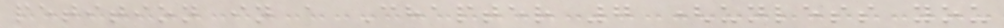petition in a Chapter 7 (unless you
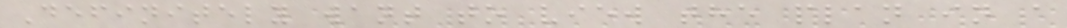Definitely want to view the plan in a
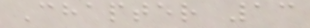Chapter 13
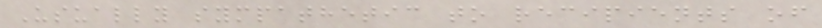Usually sympathetic to recipients of
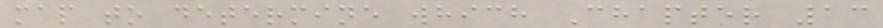map to determine which Chapter 13
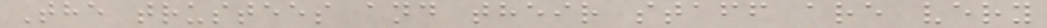The trustees and their staff are very
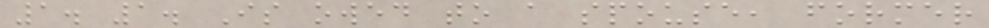1. 1. Is owed to a spouse, former
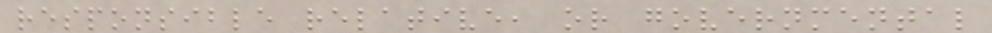responsible relative, or governmental
